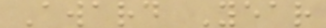Award Year
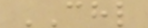CHL
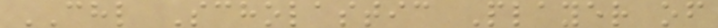CHL Scholastic Player of
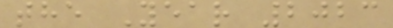the Year 2023
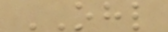OHL
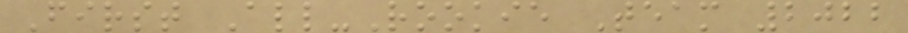First All-Rookie Team 2022
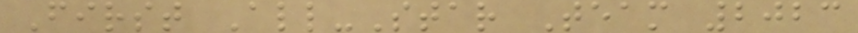First All-Star Team 2023
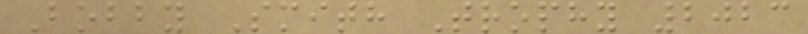Bobby Smith Trophy 2023
